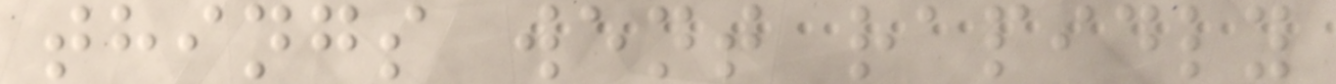things went rapidly
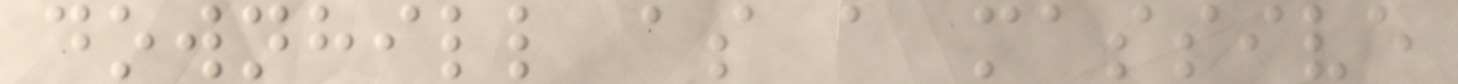downhill as a massive
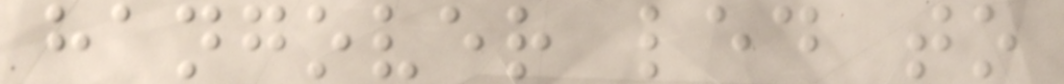hangover led to
